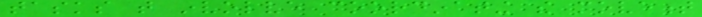tasks that involve coordinating the movement
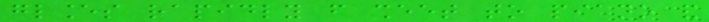glances rapidly from sheet to piano and
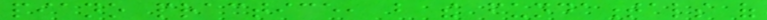piano practice, but the fundamentals of
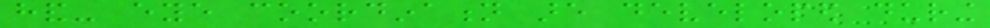hand- eye coordination are developed during
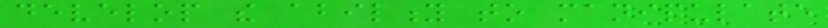develop the ability to manipulate
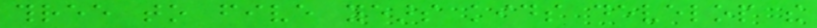three to five years kids develop the
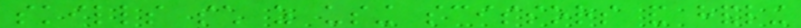skills such as using scissors and handling
